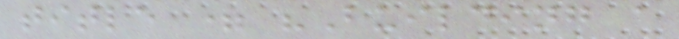title = "Building a
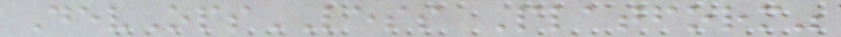DevOpsLESS Platform"
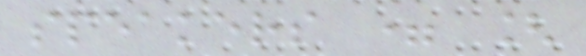speakers = [
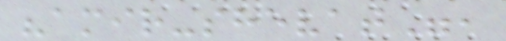"amir-shevat",
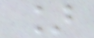]
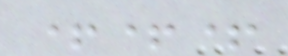+++
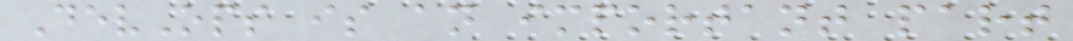DevOps is an important part
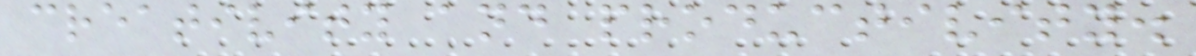creativity and productivity.
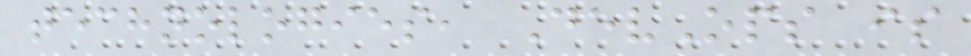technologies, DevOps is
